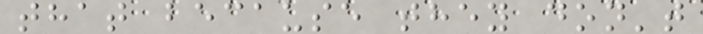that because they don't
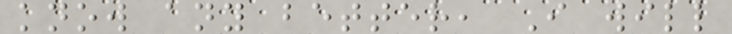know any better, I will
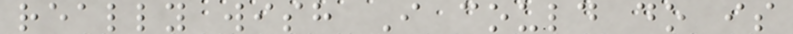really wish I could do is
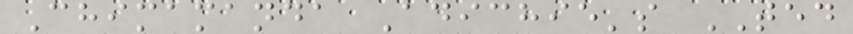Chimamanda Adichie's TED
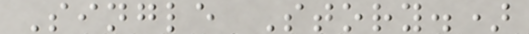Single Story.)
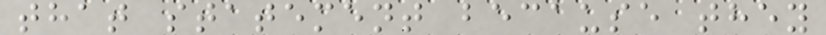that statement because they
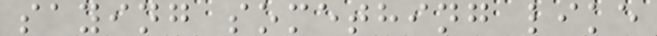saying something like
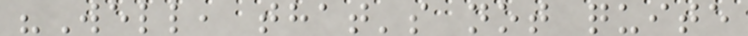"Well, that's not quite
